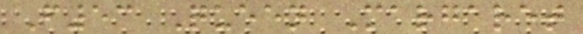F53 Queen Margaret
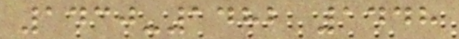1430-1482 1448
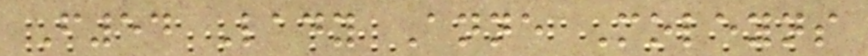F54 Lady Anne Moleyns
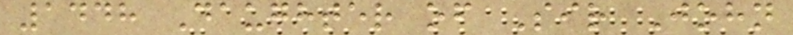1448 Daughter of Sir John
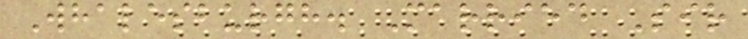Whalesburgh. Married Sir
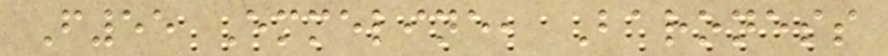F55 Emmeline, Baroness
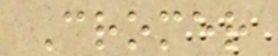Cromer
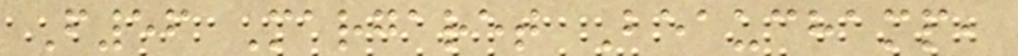F56 Margaret Beauchamp,
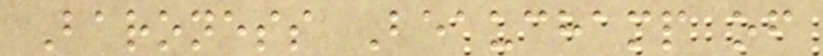Baroness Beauchamp of
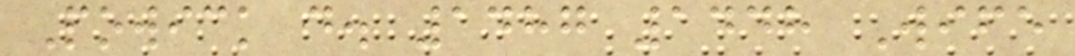Powick d. 1487 1448 Wife
